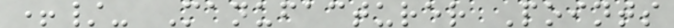+/- Manufacturer Points
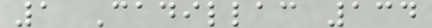1 Cadillac 134
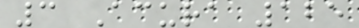3 Acura 125
